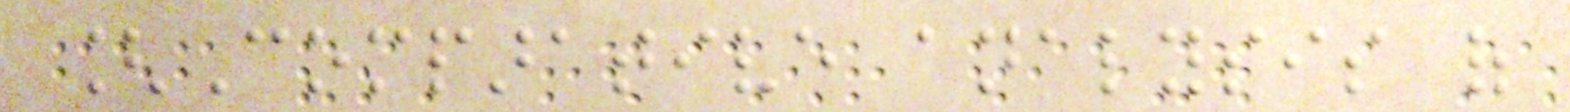[Comparative analysis of
